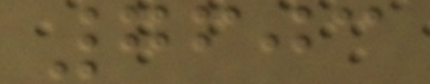7603
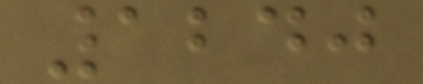1240
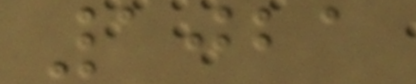1021
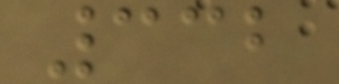332
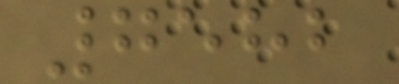7582
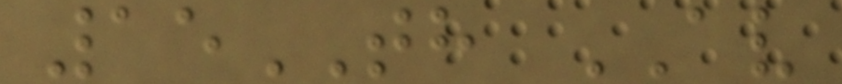15TH AV
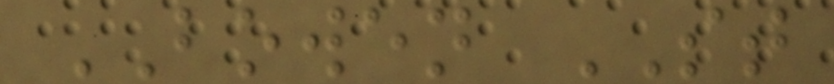BOWEN ST
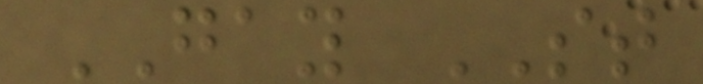GAY ST
